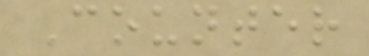Counter
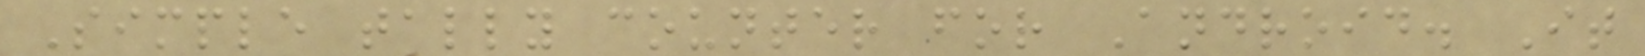Simple tally counter for Android. It
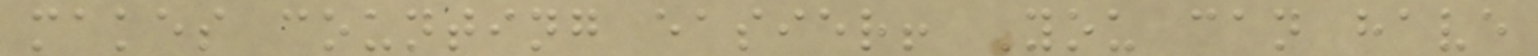makes counting easier! You can have
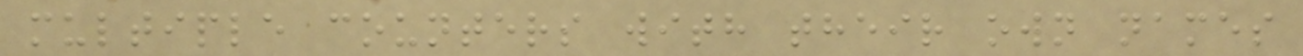multiple counters with their own names
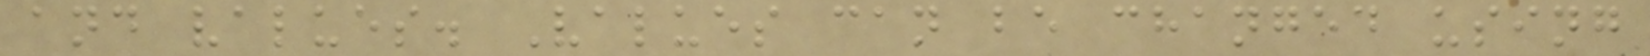and values. Values can be changed using
